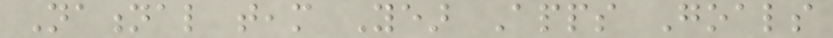National team Year Apps Goals
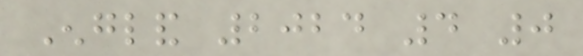England 2024 4 0
